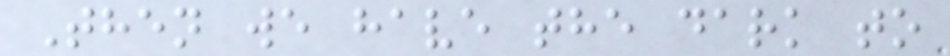Then we have the dark to
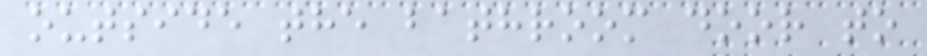outside the bathroom door to
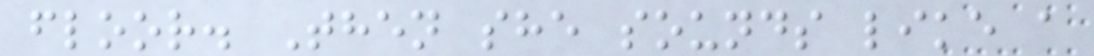floor. Then she sounds like a
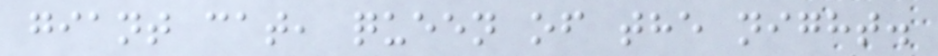giant cat, queen of the night.
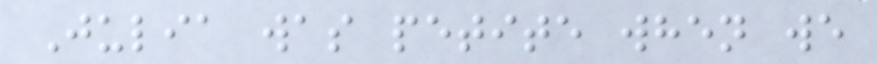Julia was petite when we
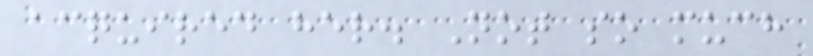acquired her. Not so much
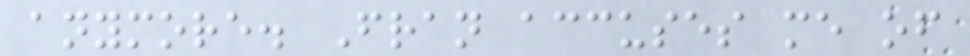anymore. Fran accuses me of
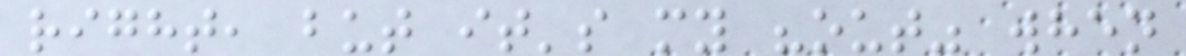right, but it's my "out" when
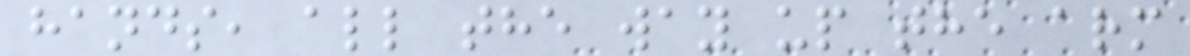hands, all the way up the arm
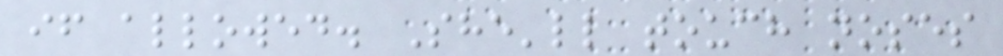if allowed. She'll touch noses
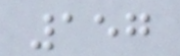157
